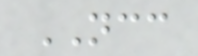NCC
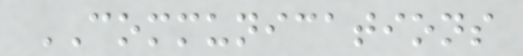COMMUNICATIONS
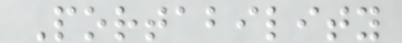Portability
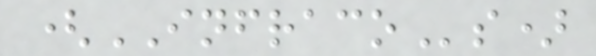(INFRACOs)
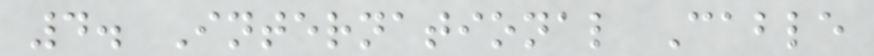4. International Cable
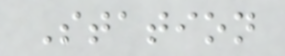Station
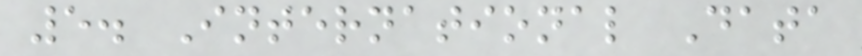5. International Data
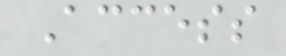Access
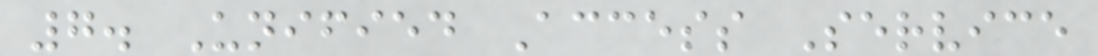7. Unified Access Service
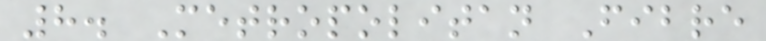8. Metropolitan Fibre
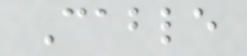Cable
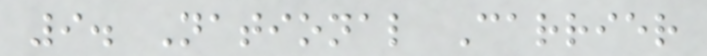9. National Carrier
